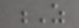Z
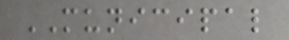MUNICIPAL
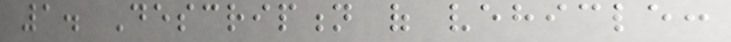1. Description of vehicle:
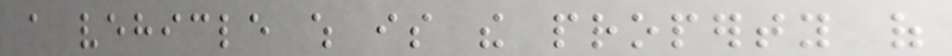a vehicle which is the property of
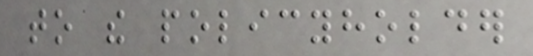to the policyholder
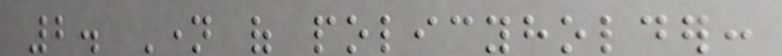2. Name of policyholder:
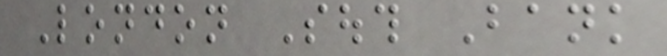London South Bank
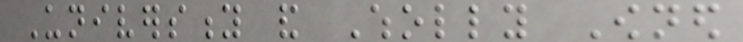University and Wholly Owned
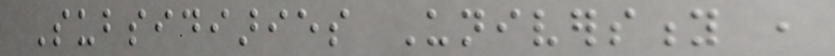Subsidiaries University ,
